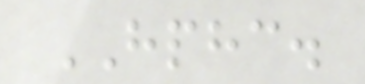HPHC.
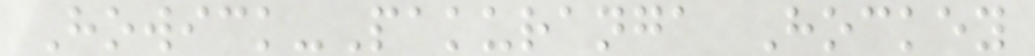Howick-Pakuranga Hockey
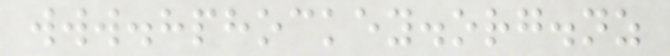www.hphockey.org.nz
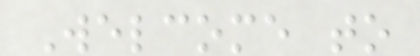Welcome to
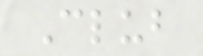Club
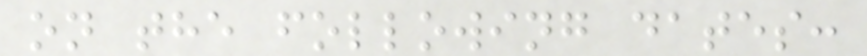on the following dates:
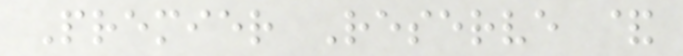Premier Reserve &
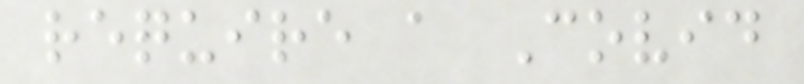require a Covid
